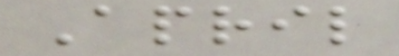April
